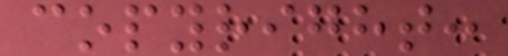copyright:
